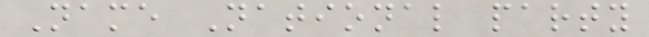Name National party
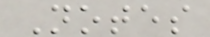Notes
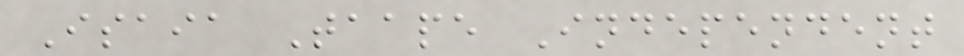Isaia Taape Independent
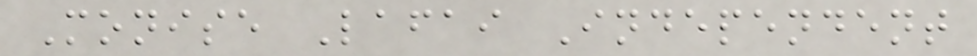Monise Lafai Independent
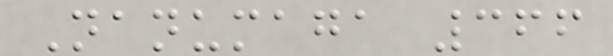Nanumaga 366
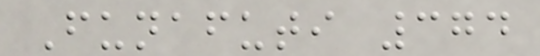Funafuti 374
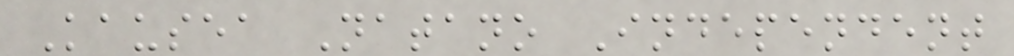Kausea Natano Independent
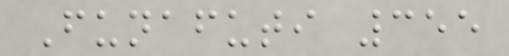Funafuti 355
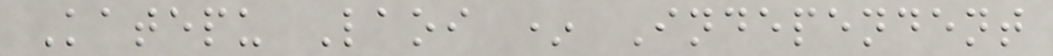Katepu Laoi * Independent
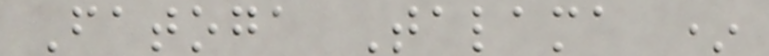Fatoga Talama *
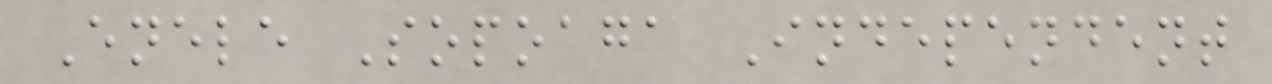Enele Sopoaga Independent
